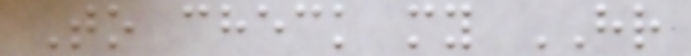To check my HR
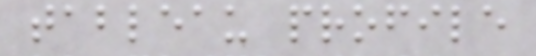tableau profile
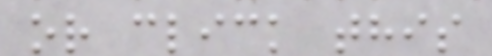or click this
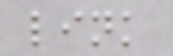link
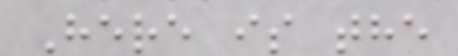Here is the
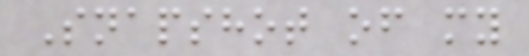Snapshot of my
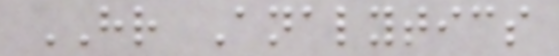HR Analytics
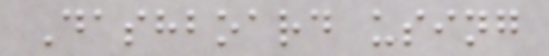Dashboard using
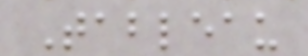Tableau
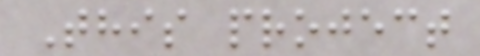This project
